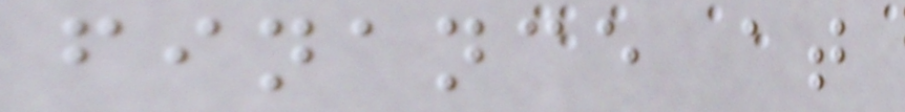finance at
